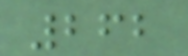262
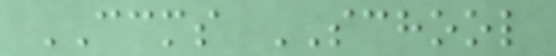CCMS SCHOOL
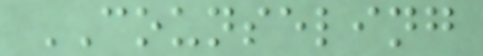COUNSELING
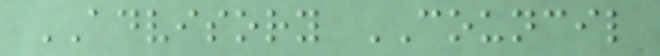ADVISORY COUNCIL
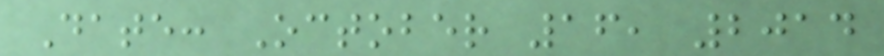Date: October 16, 2014
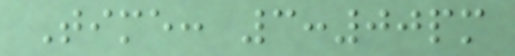Time: 3:00pm
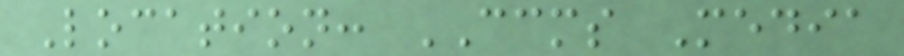Location: CCMS Media
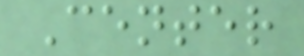Center
